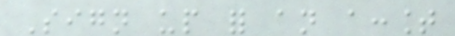Sign up for an account
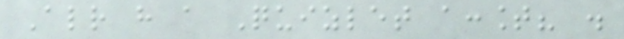Already have a Quizlet account? .
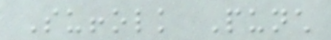Suffolk Punch
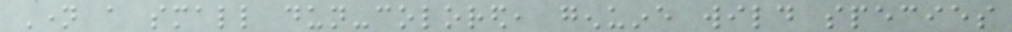Name a small dun-colored, genuine wild species
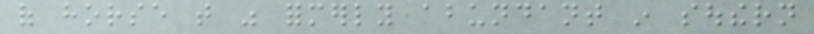of horse that was formerly abundant in southern
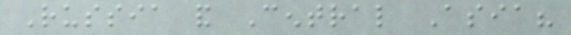Russia and Central Asia?
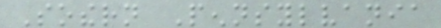Sothern Pennsylvania
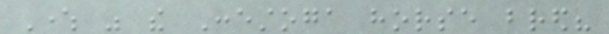Where was the Conestoga horse bred?
